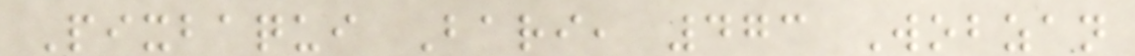Pixbaqui Bari, 473 Wobzan
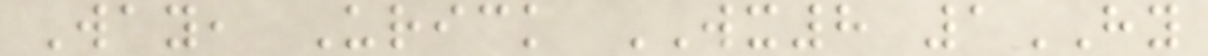Way, Urick WX8 1HY
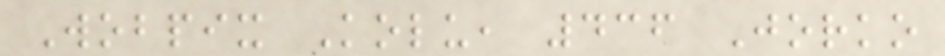Wobpix Kolu, 436 Jorko
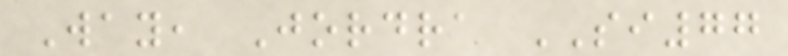Way, Jordra SI77
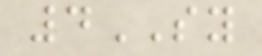4SY
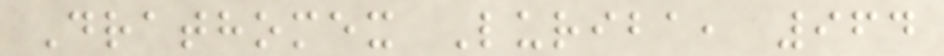Drathomex Luriba, 964
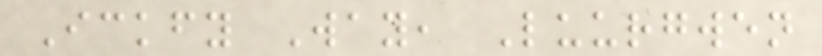Ickfy Way, Luurgwen
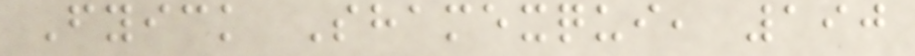Fyick Shamexqui, 190
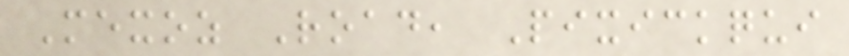Mexoz Road, Pixickqui
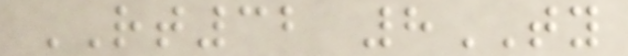RT32 8TY
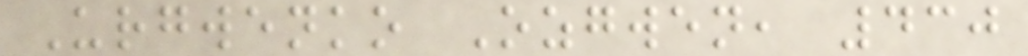Urgwenko Ozgwen, 430
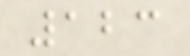123
